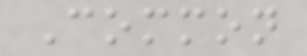Common
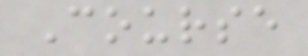Course
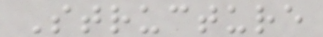Structure
